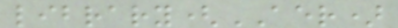library(AER)
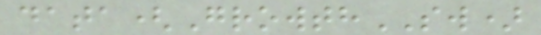data(GrowthSW)
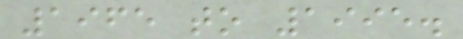1965 to 1995.
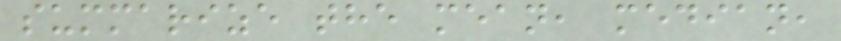summarize the mean, median,
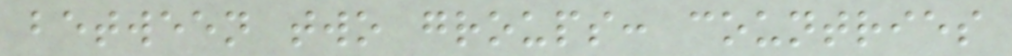between two groups: countries
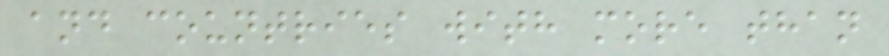and countries with more than
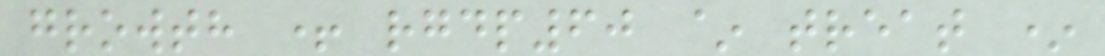growth + rgdp60 ~ treat *
